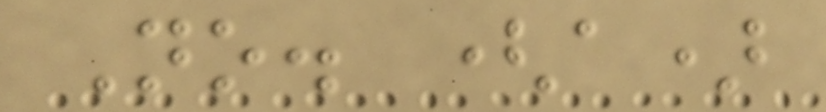No. (a)
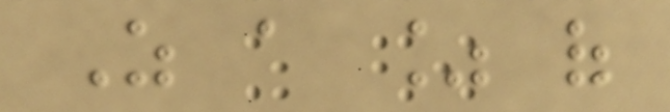As a % of
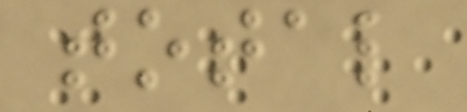total
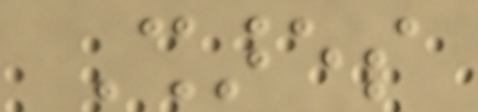Shares
